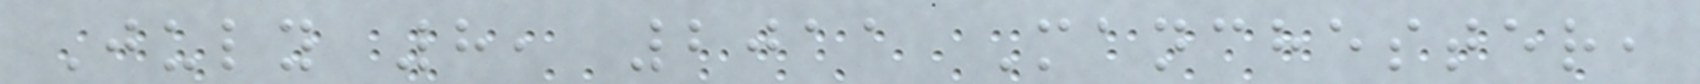July 8, 2011 Manchester,
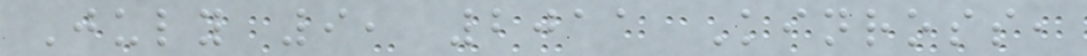July 9, 2011 Kinross,
